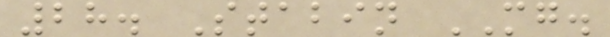28. Stabin MG.
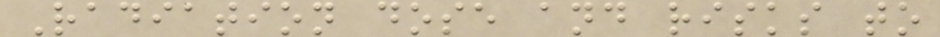Radiation dose and risks to
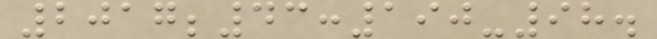2017;43:190-98.
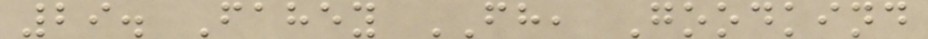29. Fahey FH, Goodkind
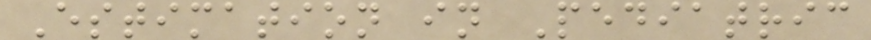Estimation in Pediatric
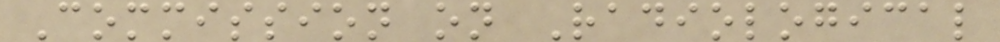Commission on Radiological
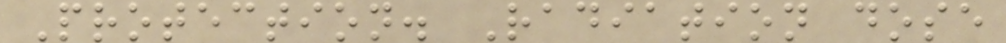Protection. Radiation dose
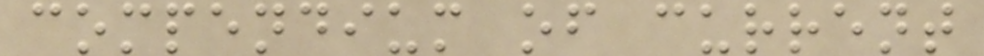compendium of current
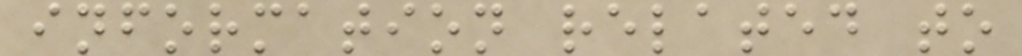information related to
